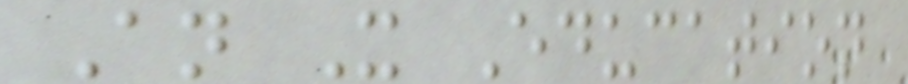An X Education
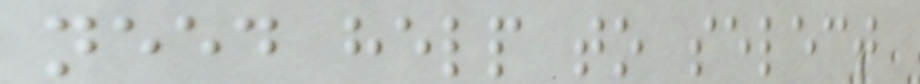need help to select
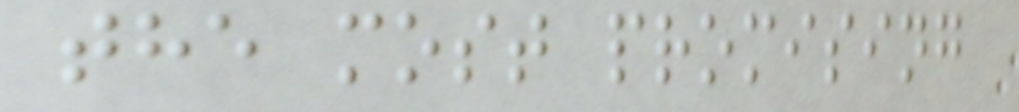the most promising
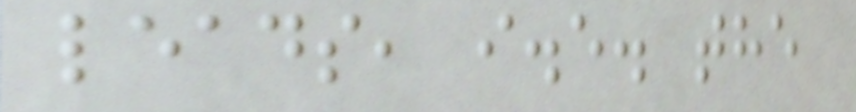leads, i.e. the
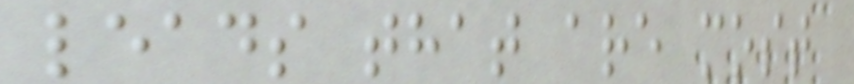leads that are most
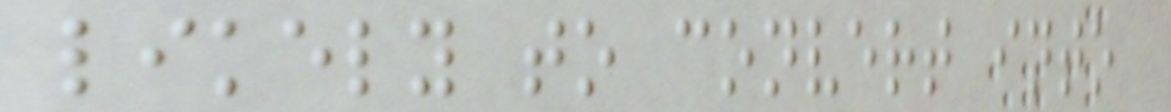likely to convert into
